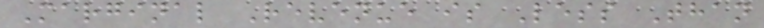Marginal Revenue is Less Than
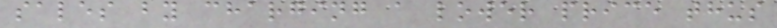sales by charging a lower price thus
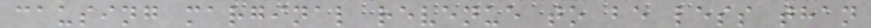causing marginal revenue to be less than
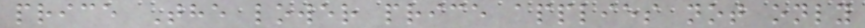price The lower price applies not only
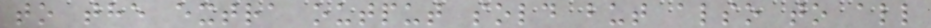to the extra output sold but also to all
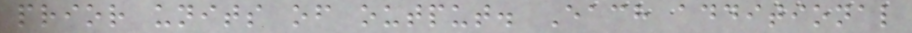prior units of output. Each additional
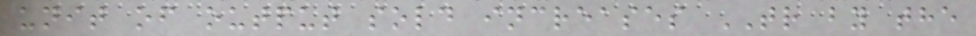unit of output sold increases TR by the
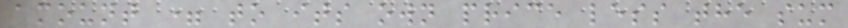amount = to its own price less the sum
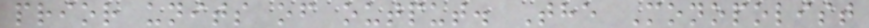prior units of output. The Monopolist
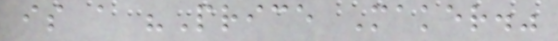is a "Price Maker."
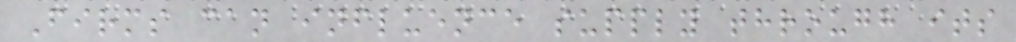Firms can influence supply through its
